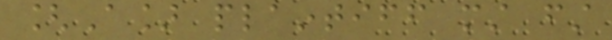[A] plaintiff must first
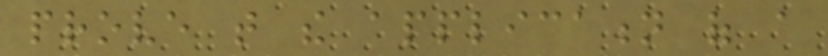prove that the application of a
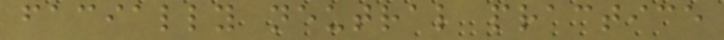facially neutral practice
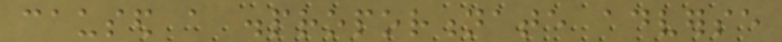caused a disproportionate adverse
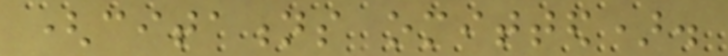(citations omitted).
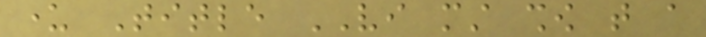under Title VI must show that a
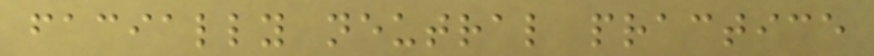facially neutral practice
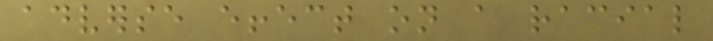adverse effect on a racial
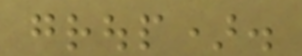group).
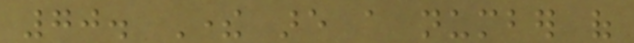70. There are a number of
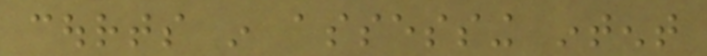courts in assessing intent
